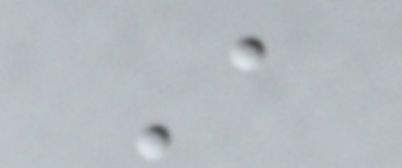A
